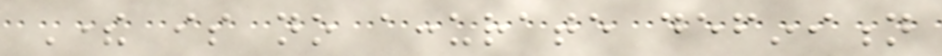There is no accurate definition
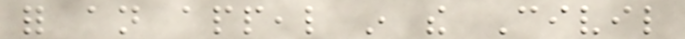for an appeal in the Civil
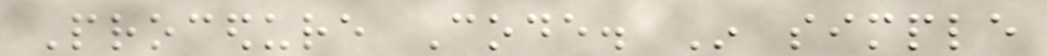Procedure Code. In simple
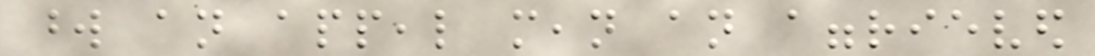word an appeal mean an aggrieved
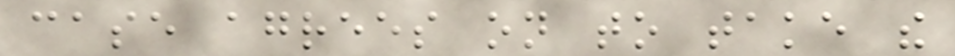case agrees on to take the
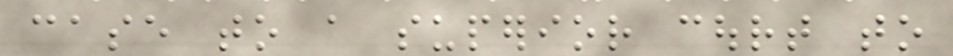case to a superior court to
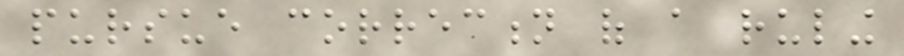pursue correction of a ruling
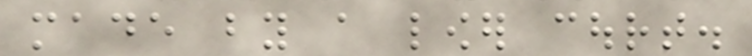made by a lower court.
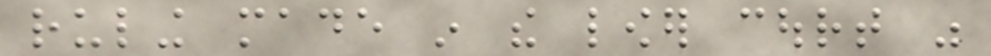ruling made in the lower court was
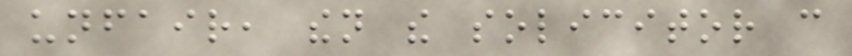unfair, then the solicitor can
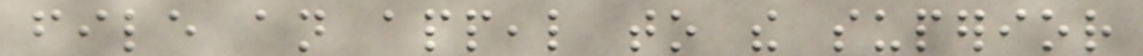file an appeal to the superior
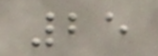25
